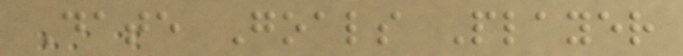Date Goals Player
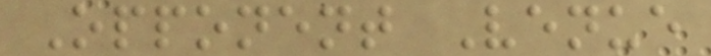Opponent Venue
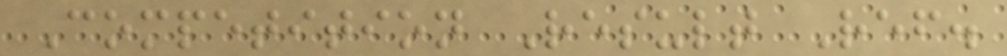Competition Result Ref.
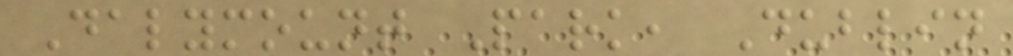Dalymount Park, Dublin
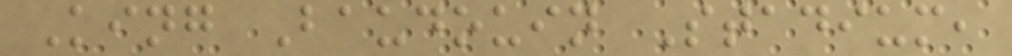King Baudouin Stadium,
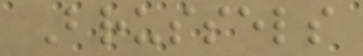Brussels
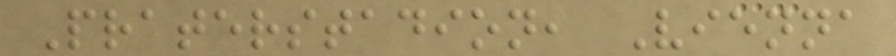Praterstadion, Vienna
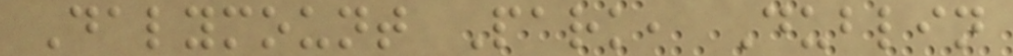Dalymount Park, Dublin
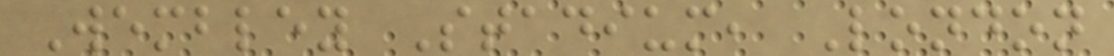Wembley Stadium, London
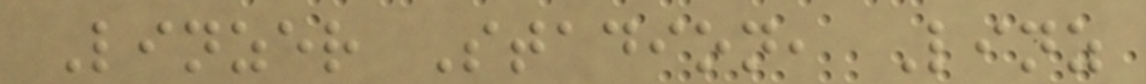Linzer Stadion, Linz
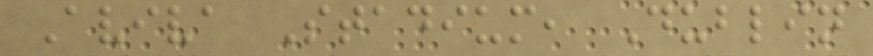Aviva Stadium, Dublin
